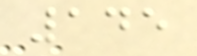145
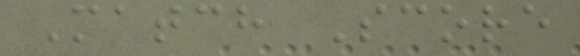Match Score
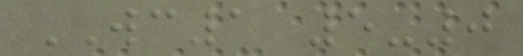WC1 5-0
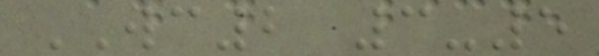WC2 3-5
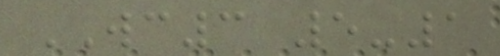WC3 5-1
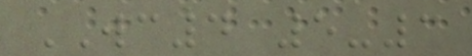WC4 5-3
